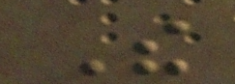The
